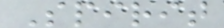Spirit
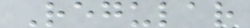Regular
